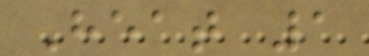Heat 1
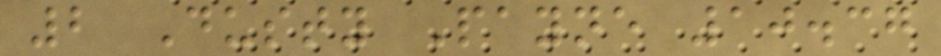2 Dusty Payne 10.37
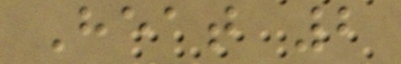Heat 2
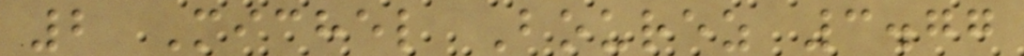2 Michel Bourez 3.77
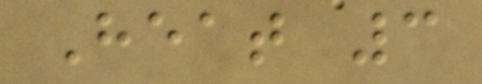Heat 3
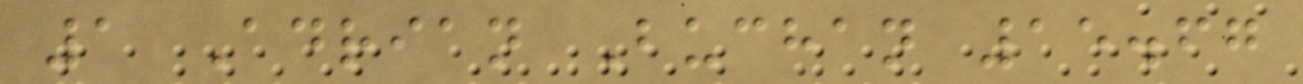1 Adrian Buchan 15.67
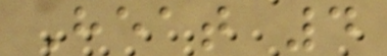Heat 4
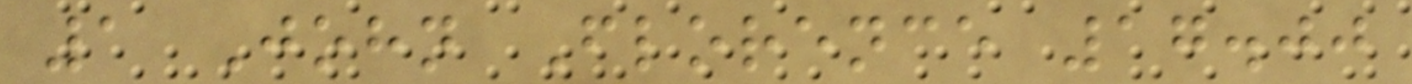1 John Florence 17.00
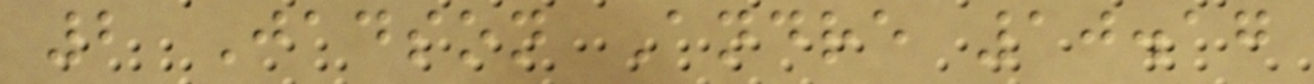2 Jadson Andre 10.17
